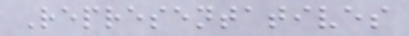Representatives
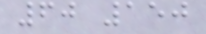60 150
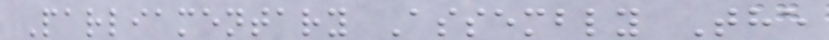Parliamentary Assembly The
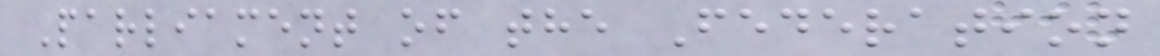Parliament of the Federation
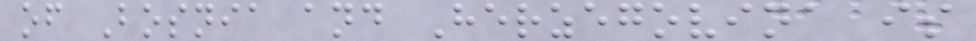of Bosnia and Herzegovina is
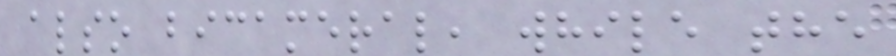also bicameral, while the
